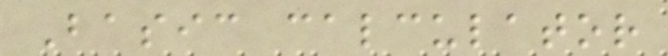Basic calculator
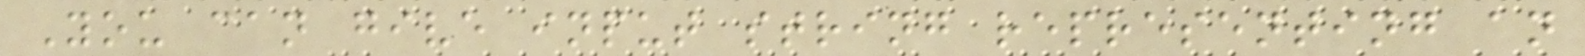You can give input string representing an
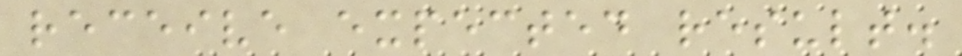receive expected result.
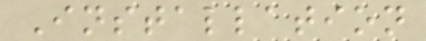Installation
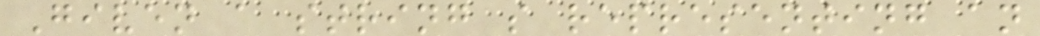Given a string s representing an
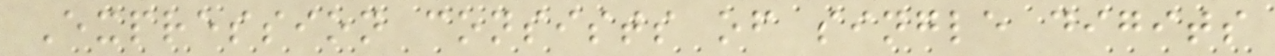Expression consists of single digits
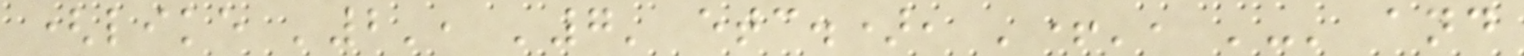(like '2', '7' etc.), '+', '-' and
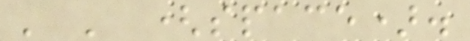' ' (space).
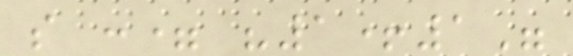s := "1+1"
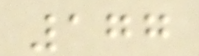177
